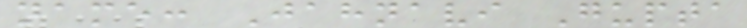name: Jahnavi Gupta
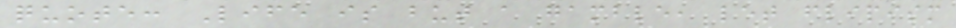quote: Life is but a gamble, let flipism
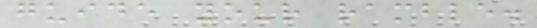guide your ramble.
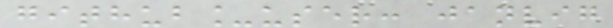github_user: janvig
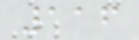116
